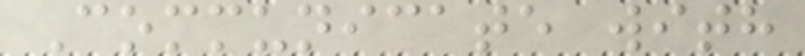Communicate with
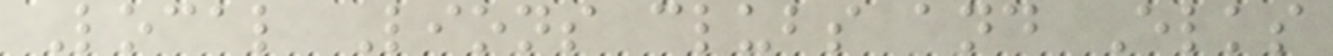Local Lions clubs and Elks
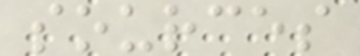sources
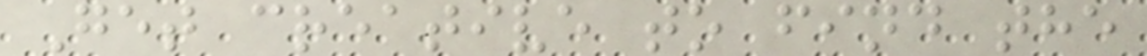Get creative to find the
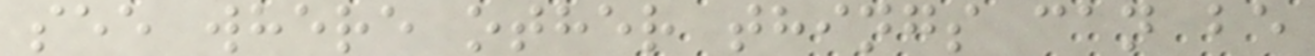see where other things can be
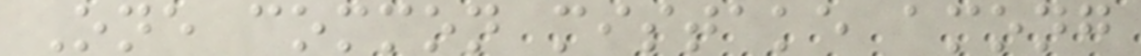One common mistake among
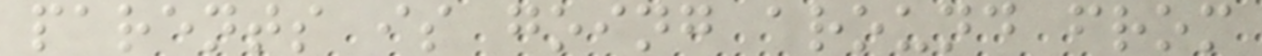parents is going around from
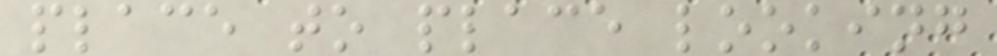place to place looking
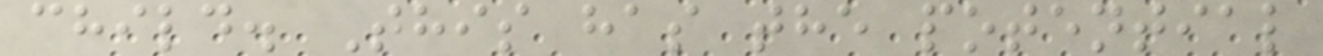child. This has the potential
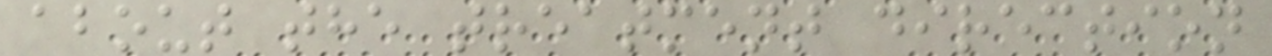about the treatment direction
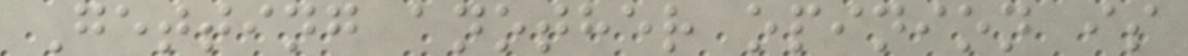Getting another opinion is
